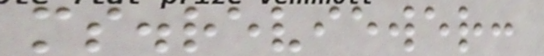ms.reviewer:
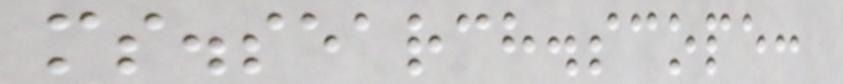ms.search.scope:
